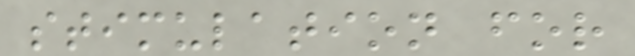stimulation for
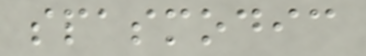spasmodic
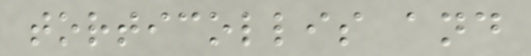torticollis and
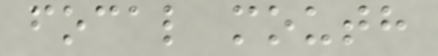focal mouth
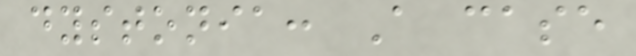dystonia: A case
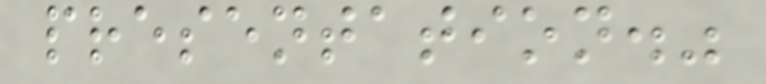presentation."
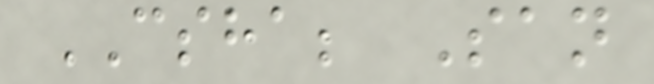CSHA; San
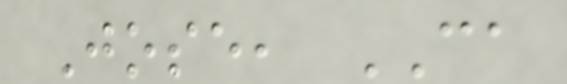Jose, CA
